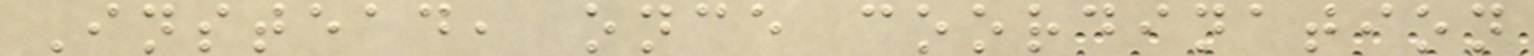Instead, once coordination
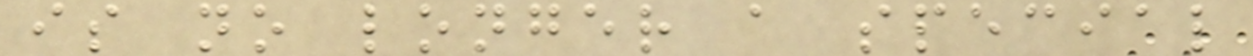is no longer a special
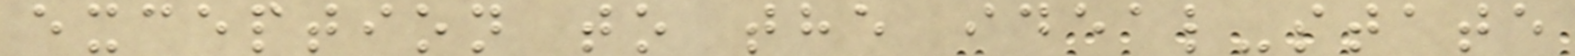exception to the ideal-state
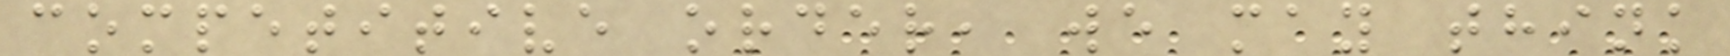competitive order, we may think
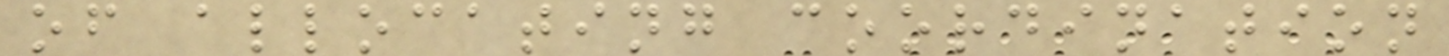of allocating coordination
